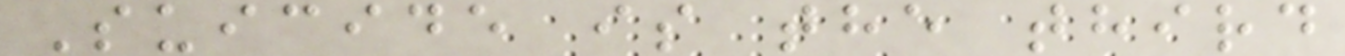Suicide is the third
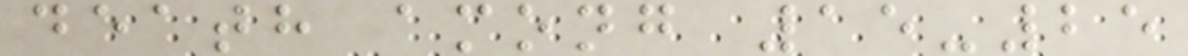death among 15-25
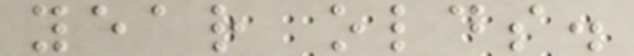year olds.
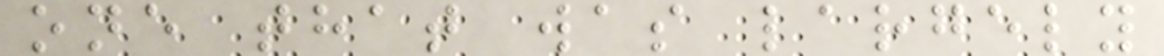one that was largely
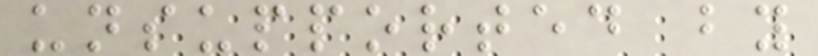unsupported by
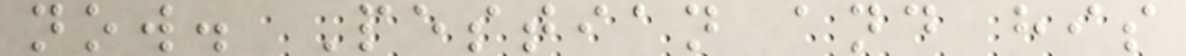now. Pestian and his
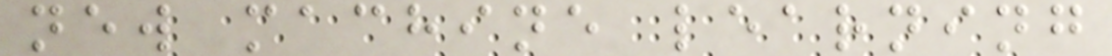new machine learning
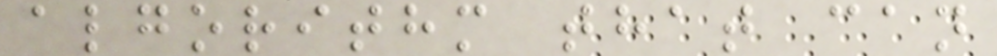algorithm that can
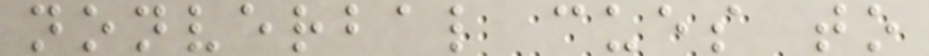nonverbal cues to
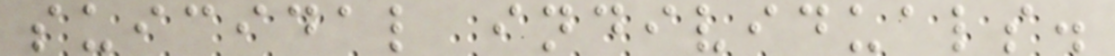suicidal individuals.
